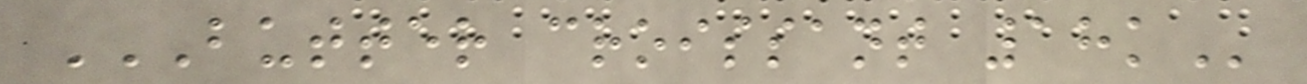BUTTER CROISSANT 18K
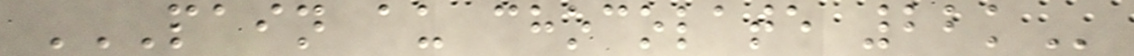PAIN AU CHOCOLATE 22K
